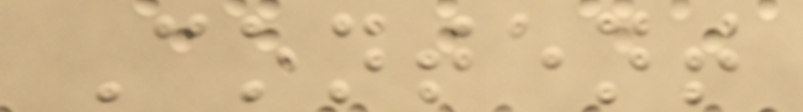Content
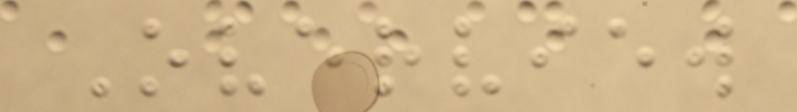Overview
